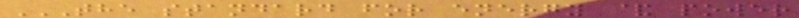THE STANDARD FOR ENERGY & POWER
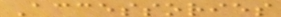Accessories
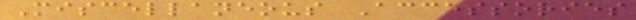Miscellaneous Accessories
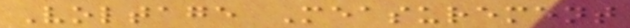Voltage Measurement
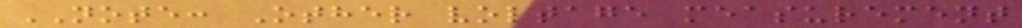NOTE: Other voltage measurement
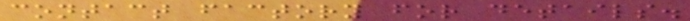contact factory for details.
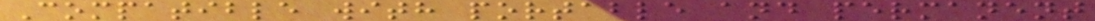Compatible with portable and permanent
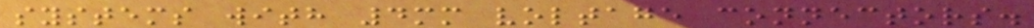systems with 4mm voltage connectors.
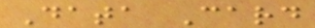Data Card
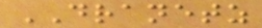DRANETZ
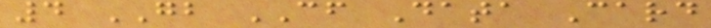4 GB CF Data Card
